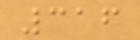316
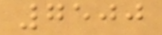7500
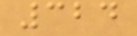324
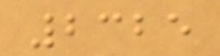2325
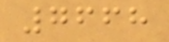7668
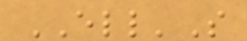ELL'S
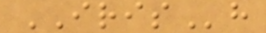IRISh
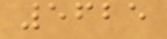5625
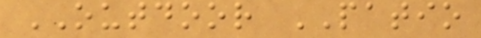OUTDOOR PATIO
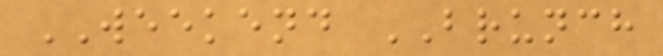WEEKEND BRUNCH
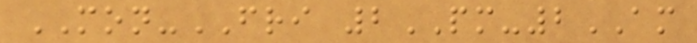MON-FRI 2PM-2AM
